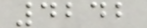4242
